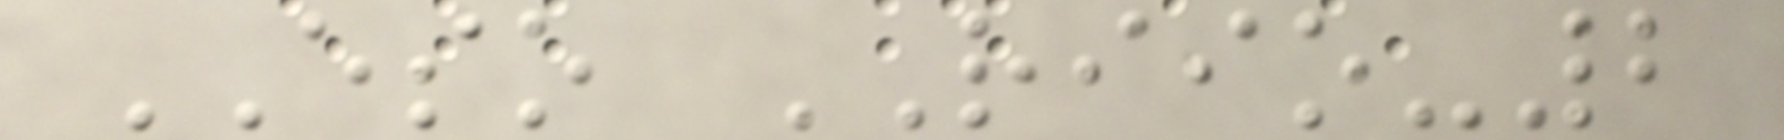ESO RIIO-2
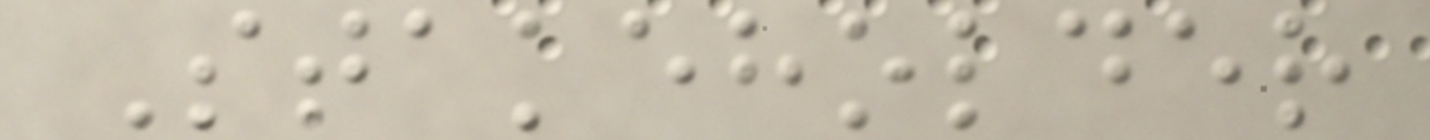Stakeholder
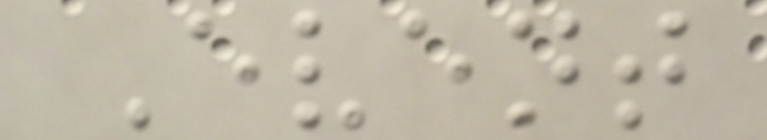Event
